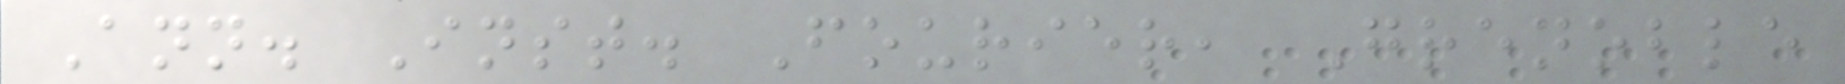Ann. Inst. Fourier, Grenoble
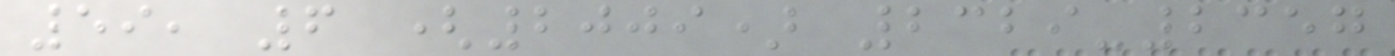59, 6 (2009) 2329-2357
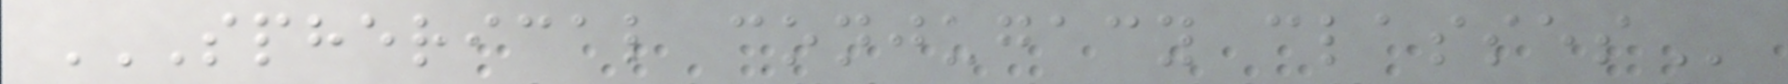SPHERICAL CONJUGACY CLASSES
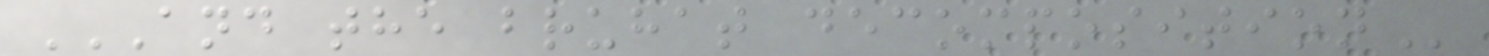AND THE BRUHAT DECOMPOSITION
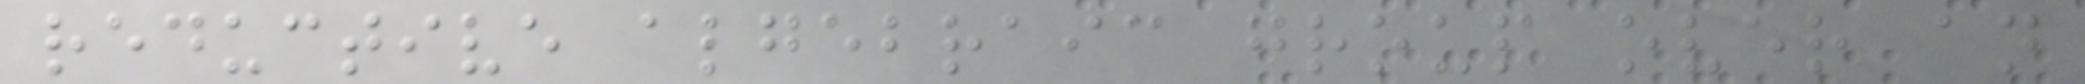reductive algebraic group over an
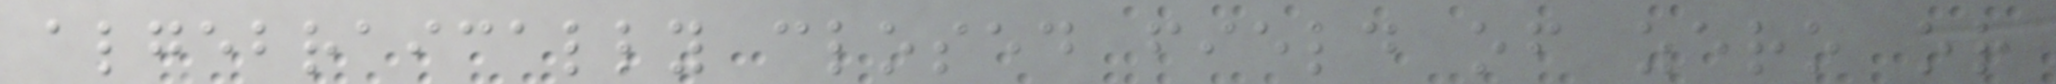algebraically closed field of zero or
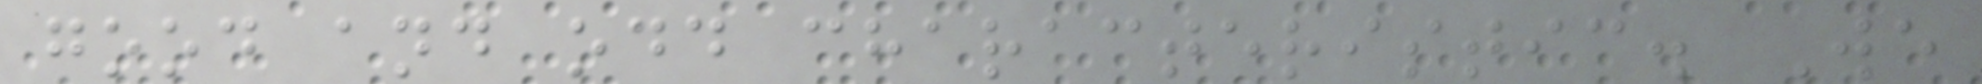good and odd characteristic. We
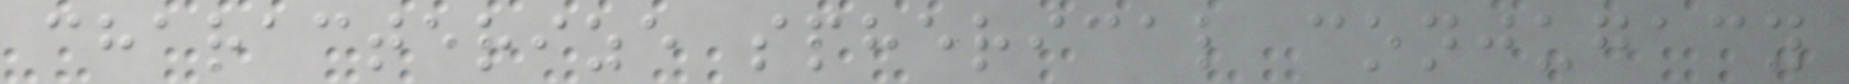characterize spherical conjugacy
